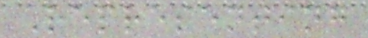Representing
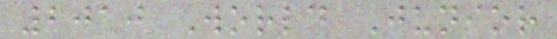2010 World Junior
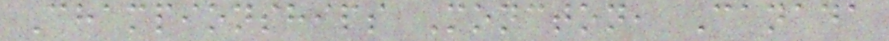Championships Moncton, Canada
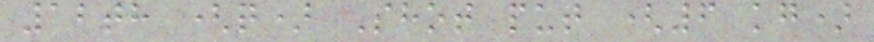12th (q) Shot put (6 kg)
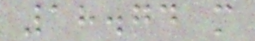18.74 m
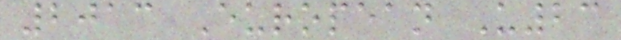2013 European U23
